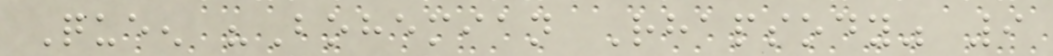Queen "Bohemian Rhapsody" 9
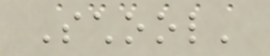School'
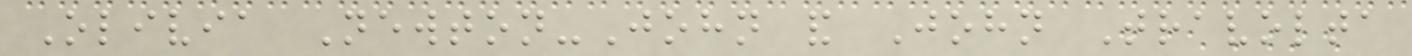Olivia Newton-John and John Travolta
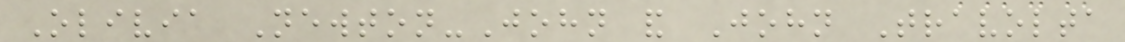Olivia Newton-John and John Travolta
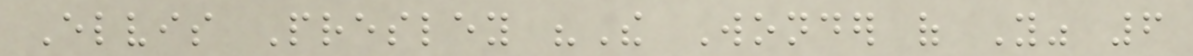Elvis Presley "The Wonder of You" 6
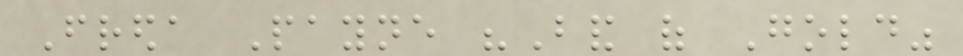Freda Payne "Band of Gold"
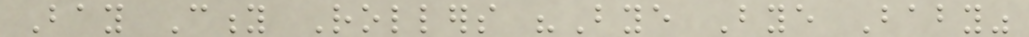Bay City Rollers "Bye Bye Baby"
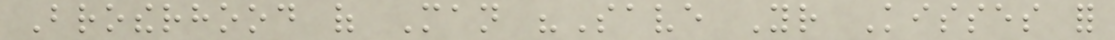Brotherhood of Man "Save Your Kisses for
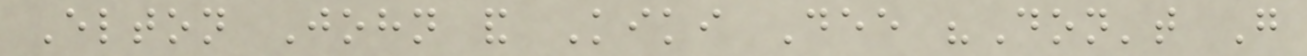Elton John and Kiki Dee "Don't Go
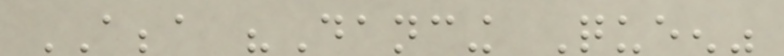ABBA "Dancing Queen"
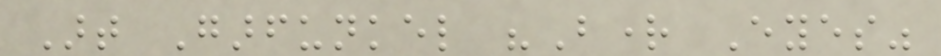Art Garfunkel "Bright Eyes"
